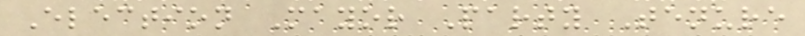Election Mayor Party Tenure
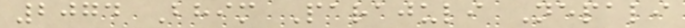2074 Bhim Parajuli Nepali
